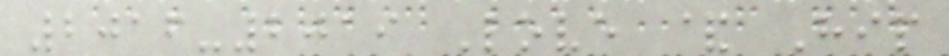2016-2019 Love & Hip
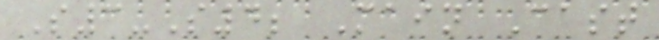S3-S4; Main Cast
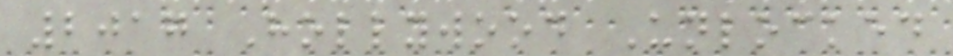2017 Hollywood Unlocked
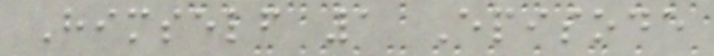Himself 1 Episode
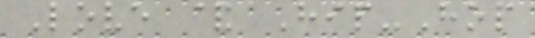Love & Hip-Hop
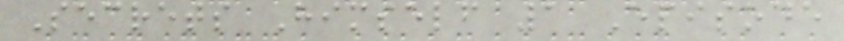Secrets Himself 1 Episode
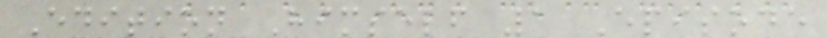Edition Himself 1 Episode
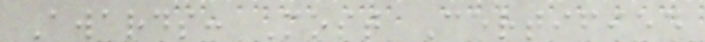Awards: Most Certified
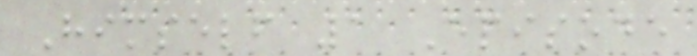Himself 1 Episode
